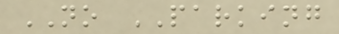NO PARKING
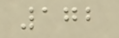172
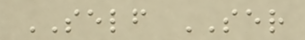SELF SER
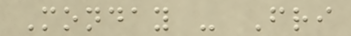Monday - Fri
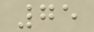75
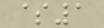$1
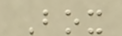Box
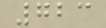723
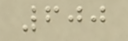600
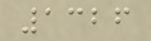1326
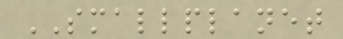SMALLPLANET
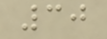30
